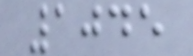1045
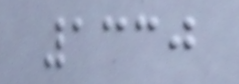1330
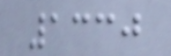1330
